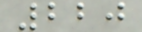220
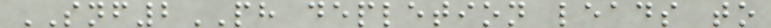SNF2PH depletion leads to
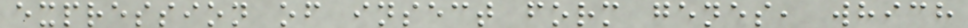expression of insect form genes, which
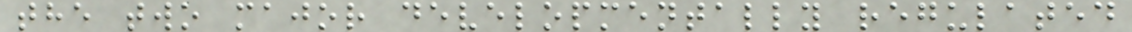the two major developmentally regulated
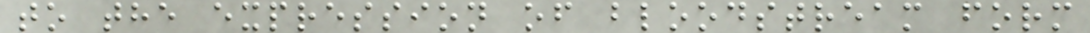to the expression of bloodstream form
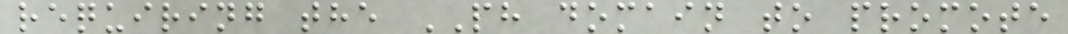requiring the PH domain to promote
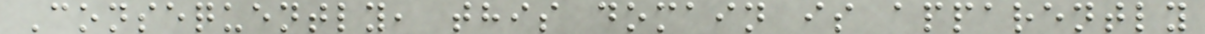Consequently, this domain is apparently
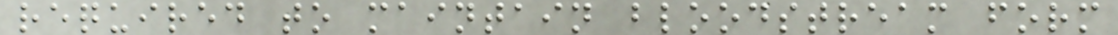required to maintain bloodstream form
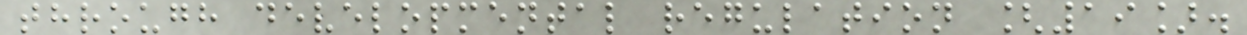through developmental regulation [19].
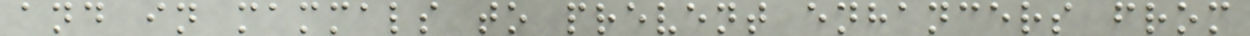and in mammals to prevent enhancers from
